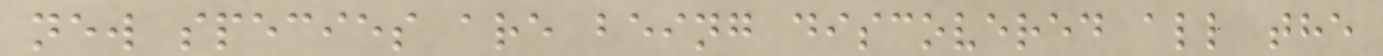new species are being discovered all the
